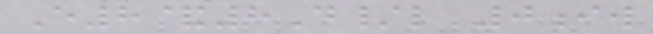E8&8D/l 0iw
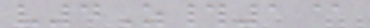v4Z#1@
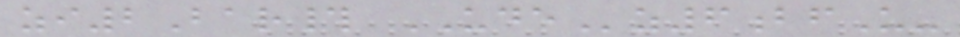zi2Bar# UDEz6bfU-
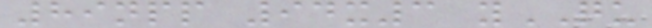89npp 94x3 yQU
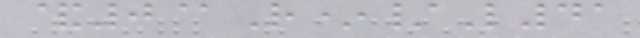&0@R*/L41
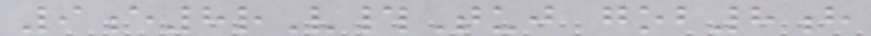9e8rV#Tuj gob8h
